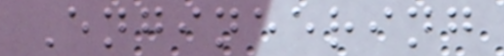Engineering
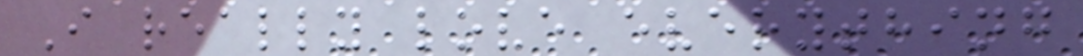I really love everything
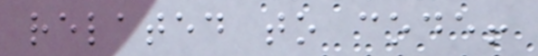related to code!
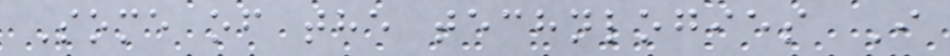Some of the technlogies I
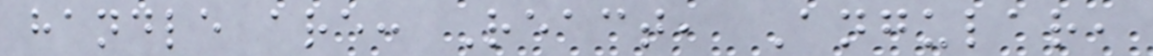handle are: React, Angular,
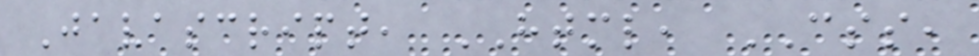Javascript, HTML, CSS,
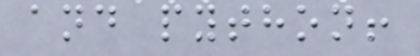and python!
